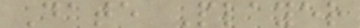Date Player
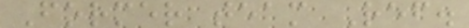Former team Ref.
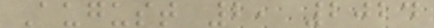August 2, 2024
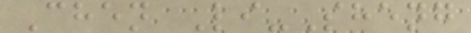Chen Li-Sheng
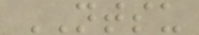NTSU
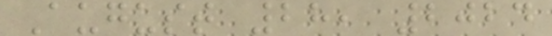August 28, 2024
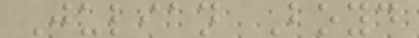Julian Boyd
